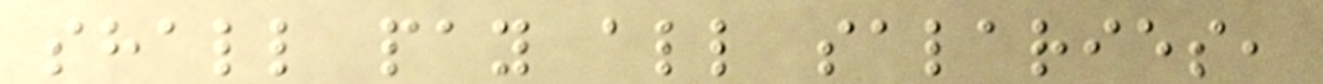shall pay all salaries,
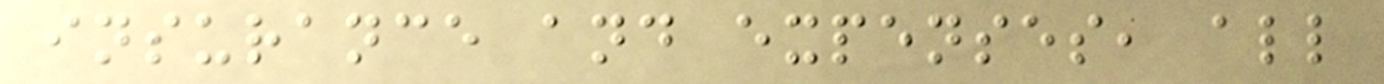insurance and expenses, all
